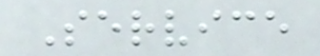Service
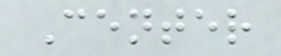Center
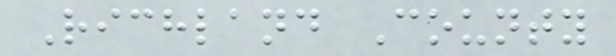Richland County
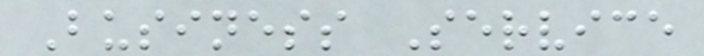Business Service
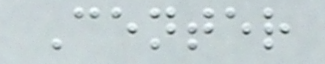Center
